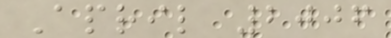April 2006
